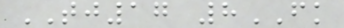TJ17 8FK
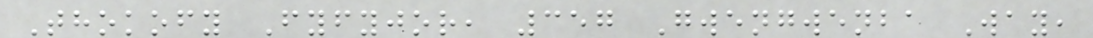Thokofy Fyfyjor, 357 Gwengwenba Way,
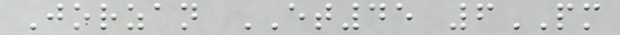Jorzan ET45 6PM
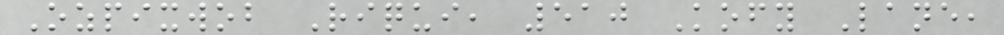Ozpixwob Riqui, 510 Kofy Lane,
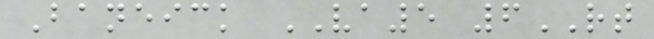Baneick VA5 6RT
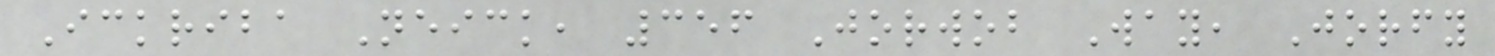Ickriba Neick, 356 Jorwob Way, Jorfy
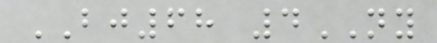BJ68 4NY
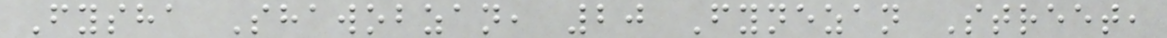Fysha Shawobzan, 20 Fynezan Street,
